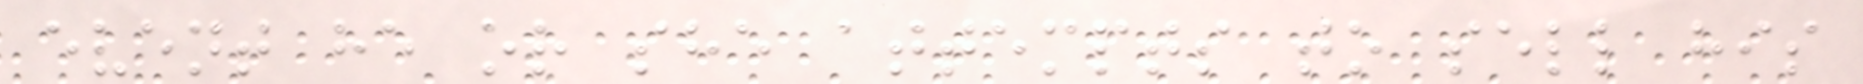event he or she attempts to sell his
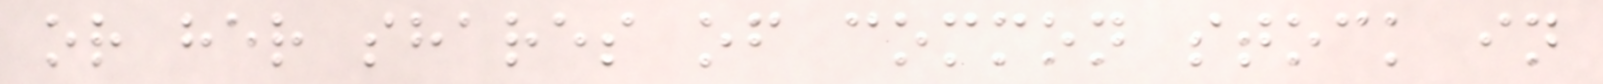or her shares of common stock in
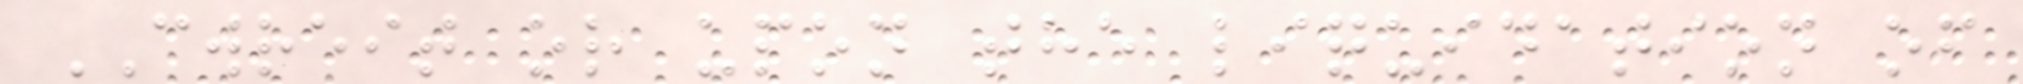CWREIT or upon the liquidation of
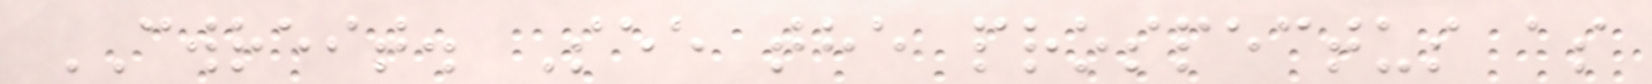CWREIT. See the prospectus as
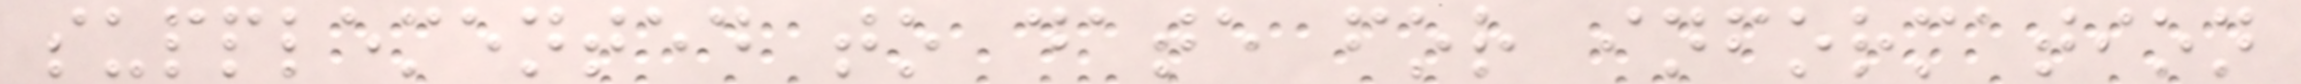supplemented to date for information
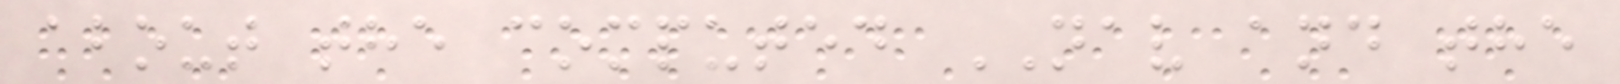about the computed NAV and the
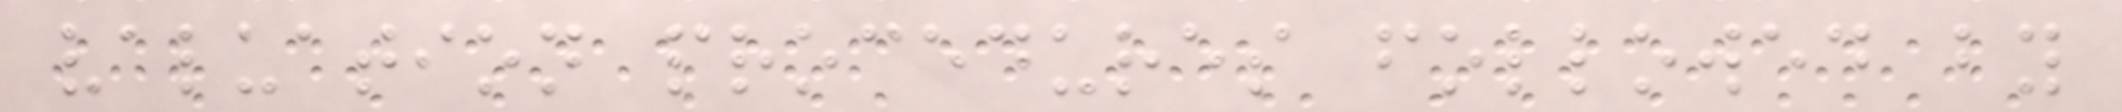valuation procedures followed by
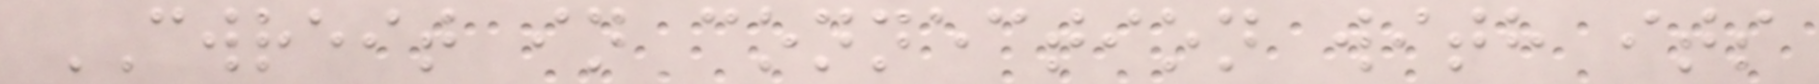CWREIT in connection with its
